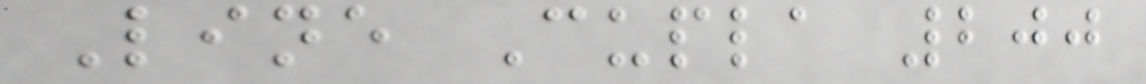Line Cupla 200
